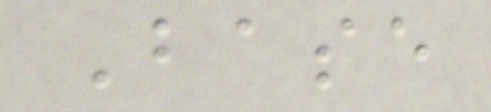Base
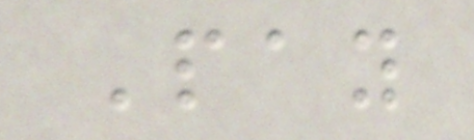Pay
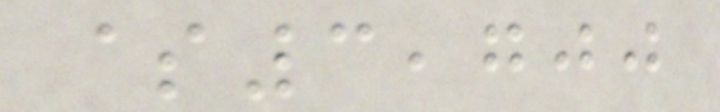$3,700
